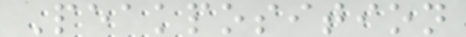Peakposition
